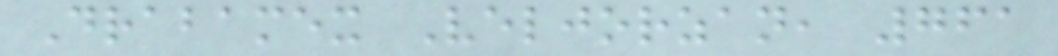Drabamex Veljorzan, 761
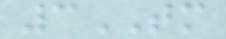3TM
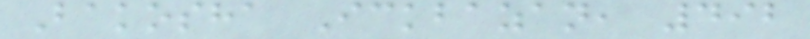Bakosha Ickbazan, 492
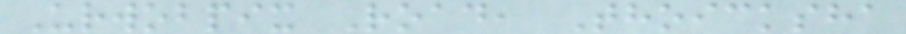Urwobpix Road, Thoicksha
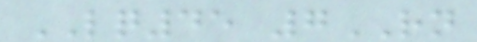LQ45 7RN
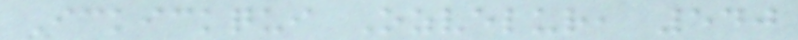Ickickqui Ozvelur, 540
